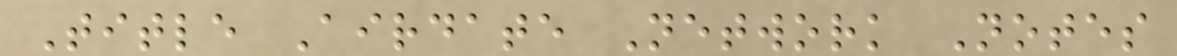Title Airdate Network Notes
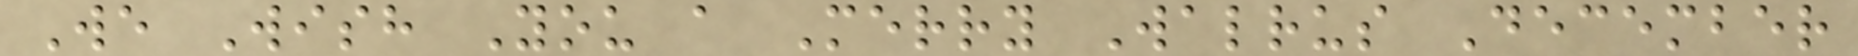We Wish You a Merry Walrus December
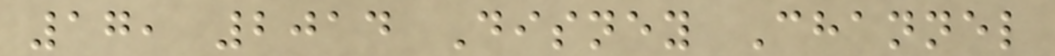17, 2014 Disney Channel
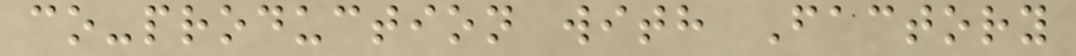co-production with Factory
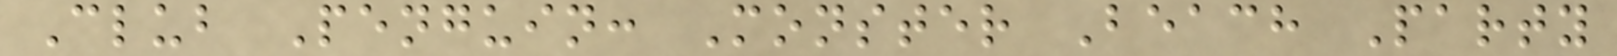Club Penguin: Monster Beach Party
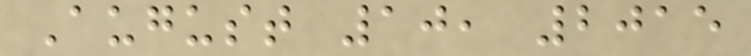August 10, 2015
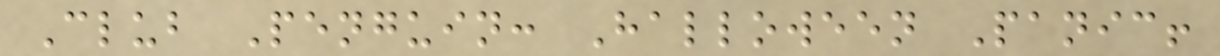Club Penguin: Halloween Panic!
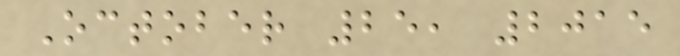October 25, 2015
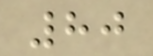80
